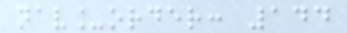nav_order: 144
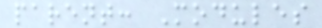parent: Modules
